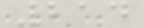214
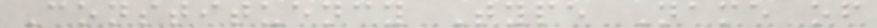Constituency Type Name of
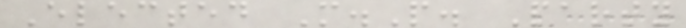Elected M.P. Party
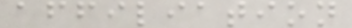affiliation
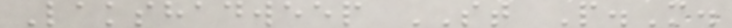Lakshadweep ST P.M.
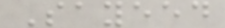Sayeed
